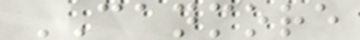CANMORE
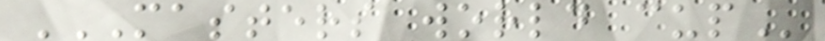MASTERS WORLD CUP
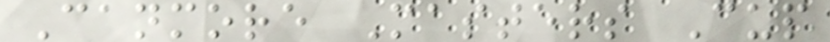Canmore Masters Cup
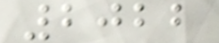2022
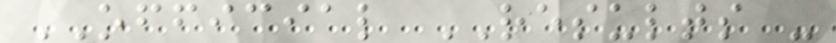OFFICIAL RESULTS -
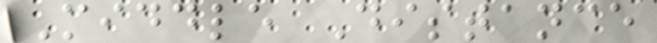Middle Distance
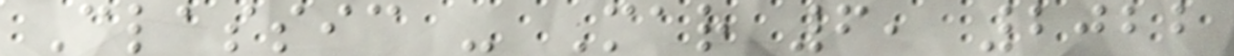Classic - Mar 6, 2022
